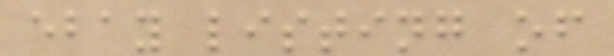ebay listing of
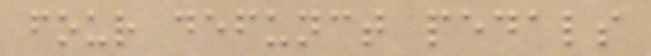four defunct pedals
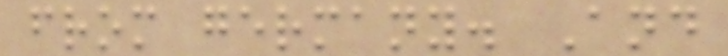from germany. And
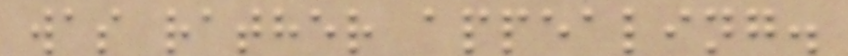was rather appealing.
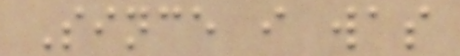Since i was
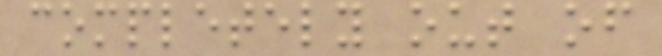completely out of
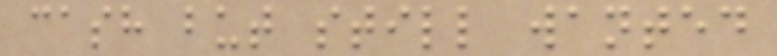cash but still wanted
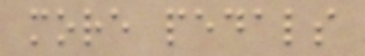more pedals
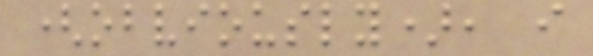(obviously), i
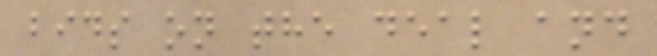bids on the deal and
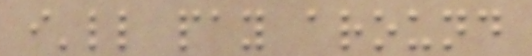i'll pay around
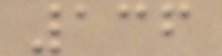136
